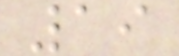19
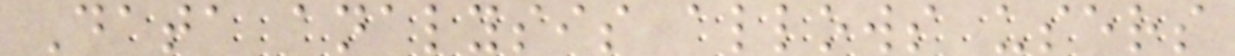Data analysis allows users
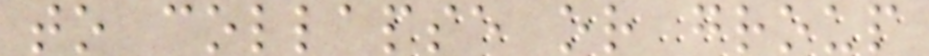to collapse or group
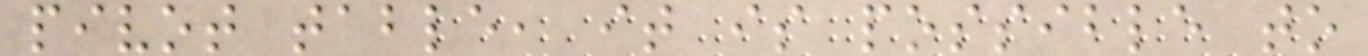pivot table, it is possible to
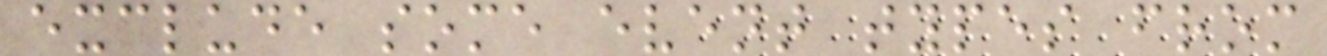exclude some event types from
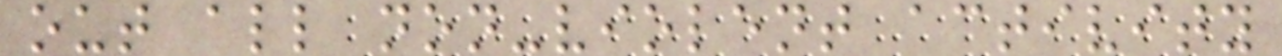out all non-violent activity
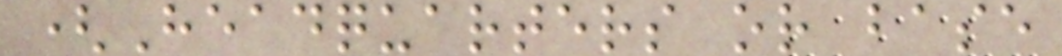(Headquarters or base
